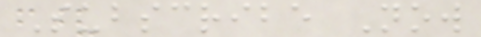Subscribe Now
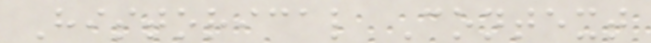Historical Context
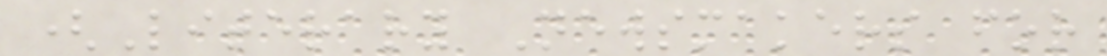(Literary Newsmakers for
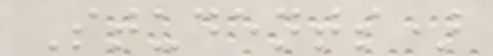Students)
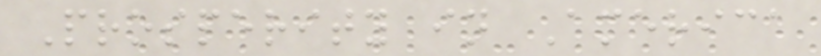Prosperity in America
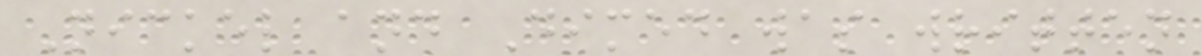Nickel and Dimed was written
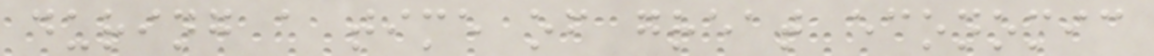during a time of great economic
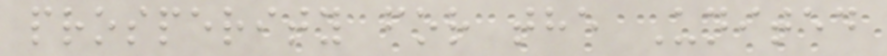prosperity for the United
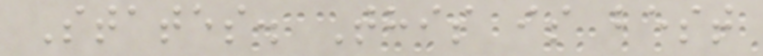States. This is best
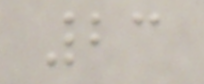23
